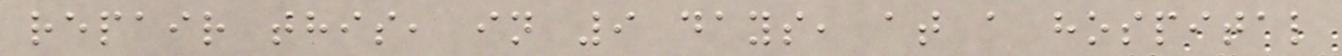repair this, in 9 days, at a hospital
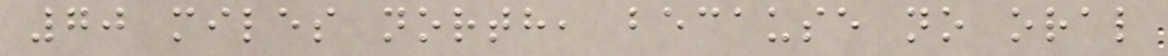70 miles north, because no oral
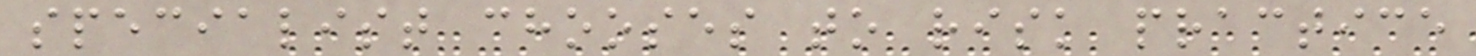specialist chooses to risk practice
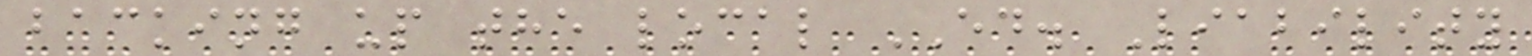backing up the local ED. Liability
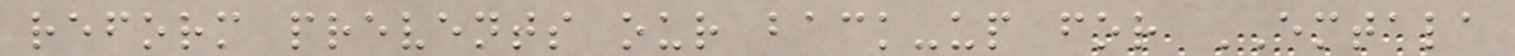reform prevents our back-up for EMTALA
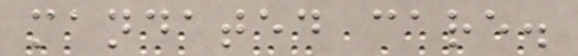mandated care.
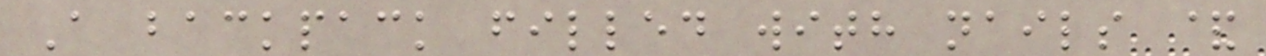A backpack filled with nails &
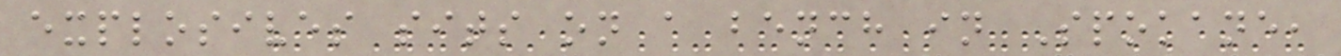explosives sits on a bench in Spokane,
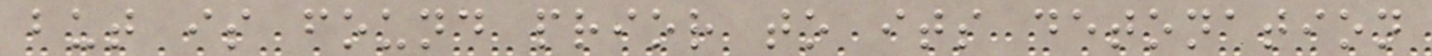but is found prior to its detonation
